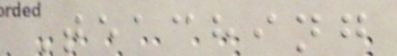Teaching
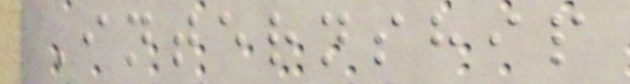Internship
